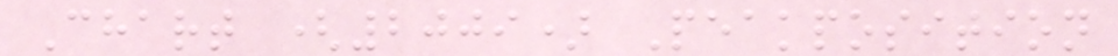Chart (2009) Peakposition
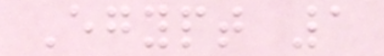Egypt 1
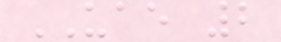UAE 2
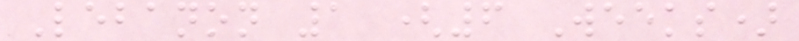Lebanon 1 (6 Weeks)
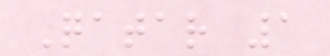Qatar 1
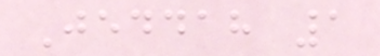Jeddah 1
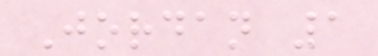Jordan 1
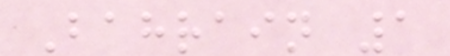Bahrain 1
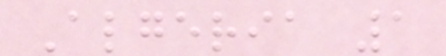Algeria 1
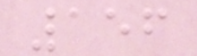156
